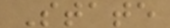State
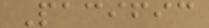Pacific
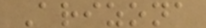Arizona
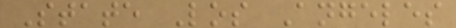State Los Angeles
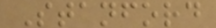Stanford
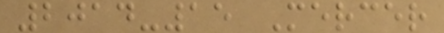2014-15 Mercer
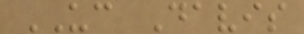UC Davis
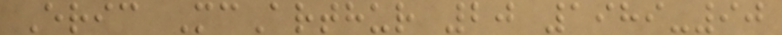Eric McArthur 20 1989-90
